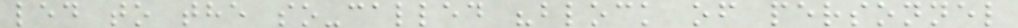led to the so-called "block of personnel
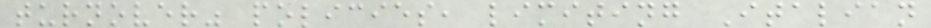turnover" policies, limiting Italian
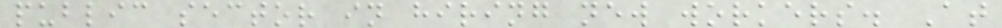public sector in hiring new workers. At
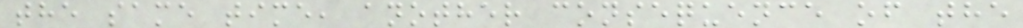the same time, another consequence of the
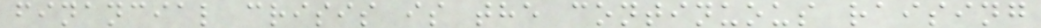financial crisis is the continuous raising
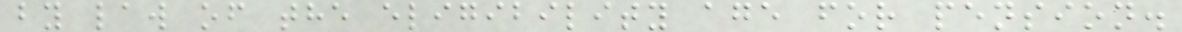by law of the eligibility age for pension.
